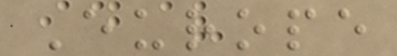Europe
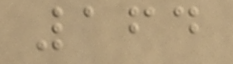164
